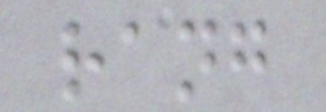rang
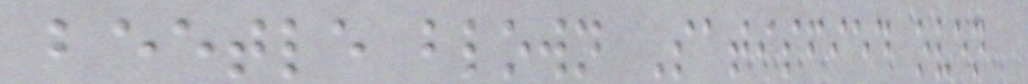beetle blown Satisfied oven
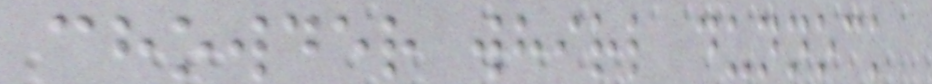chowder whirl dunnock
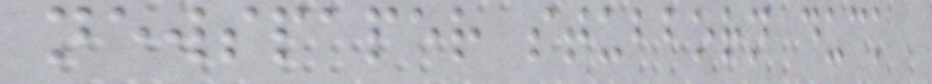newspaper stubborn duck
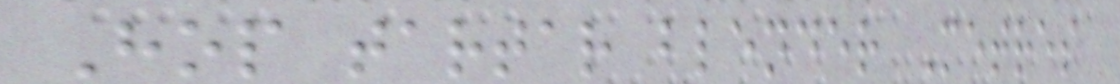Hop tartar blender Metres
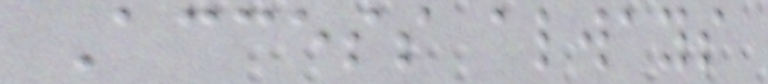Access always
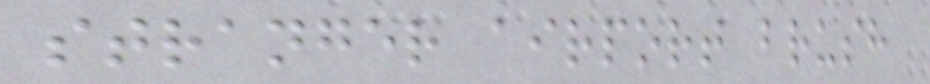stranger airport brush
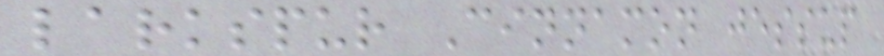larkspur Cinnamon jessup
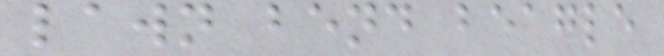lawn bend beagle
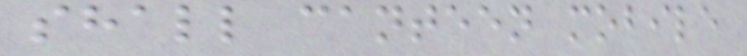shall canteen mobile
